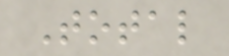Total
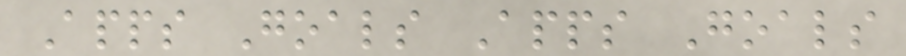Apps Goals Apps Goals
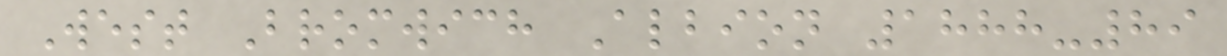West Bromwich Albion 1888-89
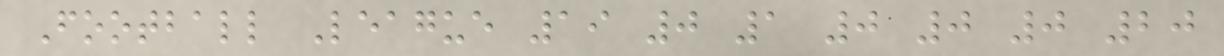Football League 19 0 1 0 0 0 20
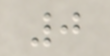0
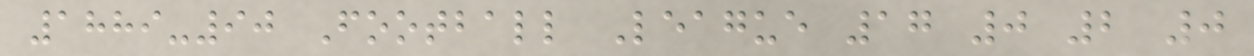1889-90 Football League 17 0 2 0
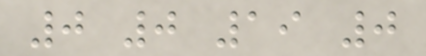0 0 19 0
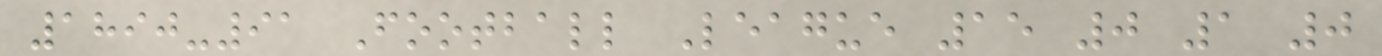1890-91 Football League 15 0 1 0
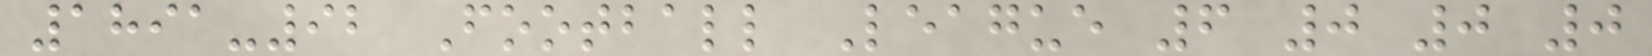1891-92 Football League 6 0 0 0
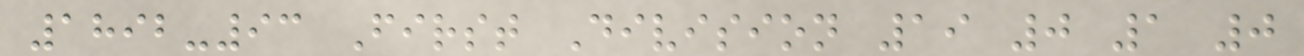1892-93 First Division 19 0 1 0
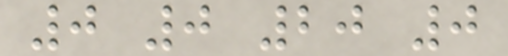0 0 20 0
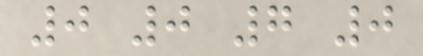0 0 7 0
